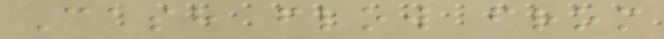Cash flow from
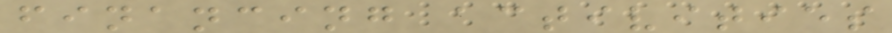financing activities
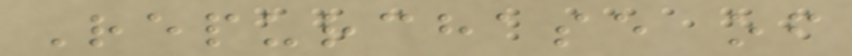Repurchase of
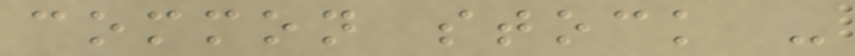common stock -
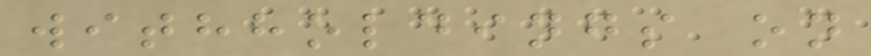withholdings on
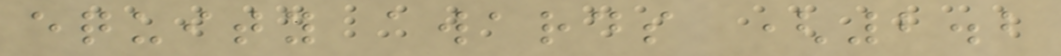equity awards (2.2
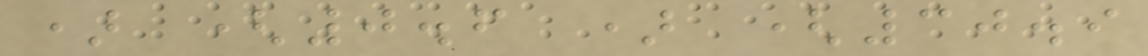) (0.6 ) (30.9
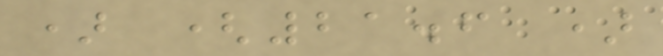) (21.6 )
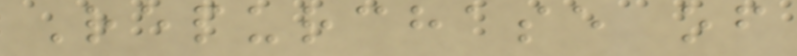Repurchase of
